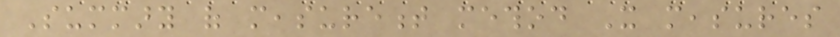Summary of measurement method It measures
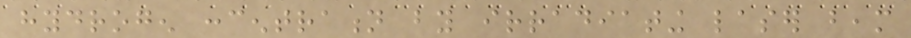hydrogen concentration by irradiating laser beam
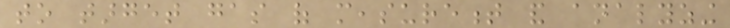to target gas of measurement and analyzing
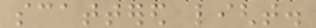scattered light.
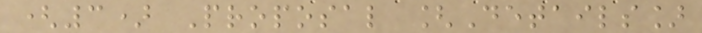(3) Proposal [Details]
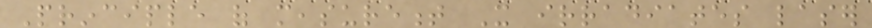Principle of measurement It irradiates laser
